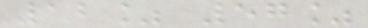12% 57%
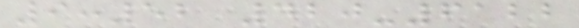9:52 420-6122
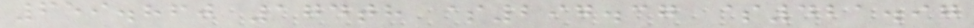659.860 174th $297.37 $421.97
